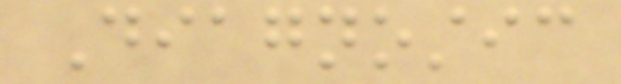Diagnostic
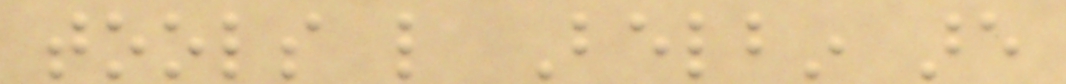tools like Belbin are
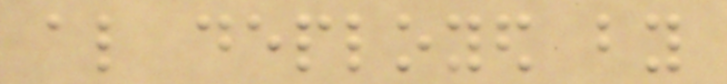also deployed by
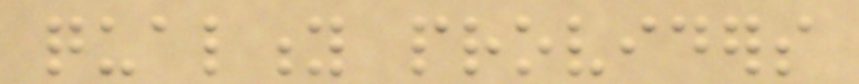quality providers
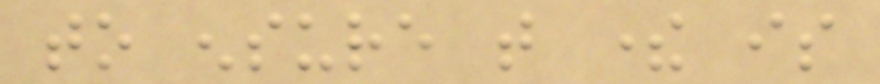to ensure that there is
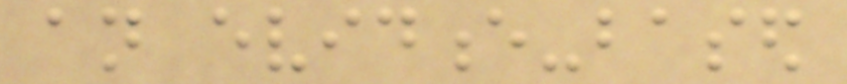an evidence-based
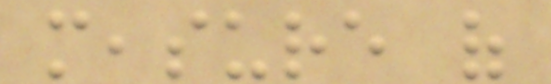measure of
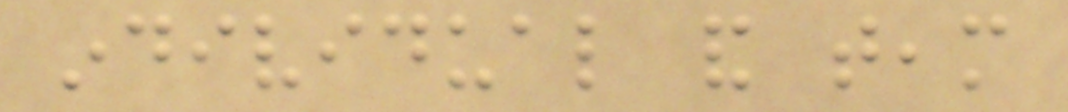individual and team
